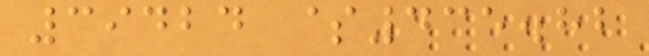39424 $435.82
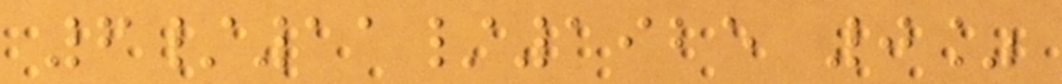6/11/1925 0%
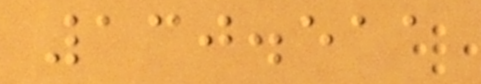130.511
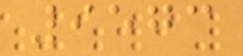9573
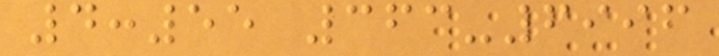4:55 363-6996
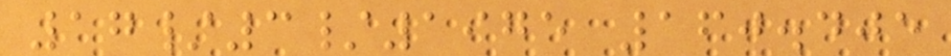17/3/1975 160.405
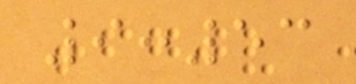9:53
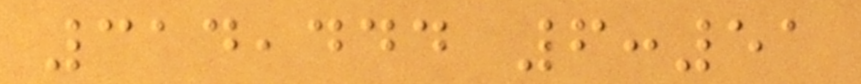314,444 6:51
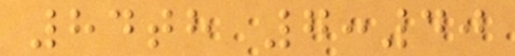84th 7:40
